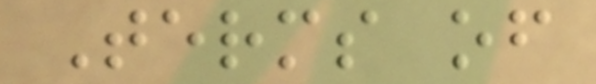Terms of
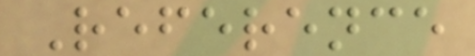Reference
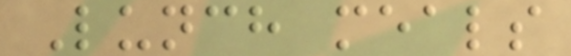Lunch meals
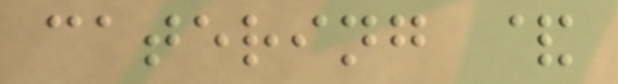catering &
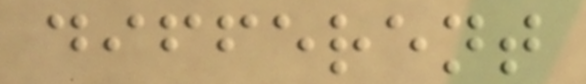different
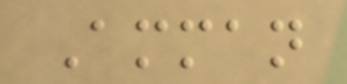Amman
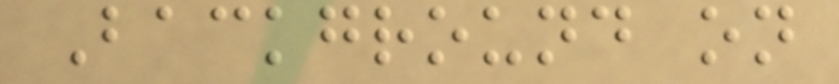Background on
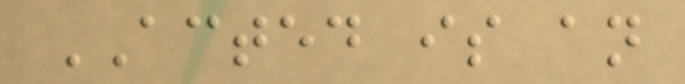ACTED is an
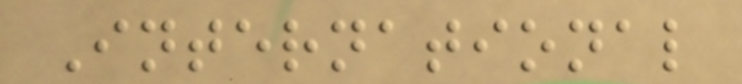International
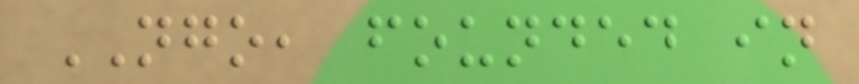NGO, founded in
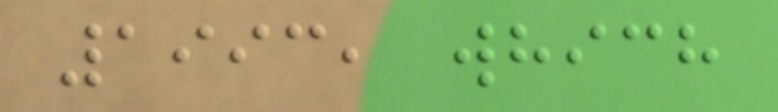1993, which
